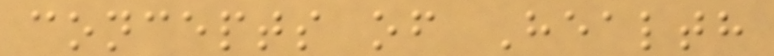concepts of Health
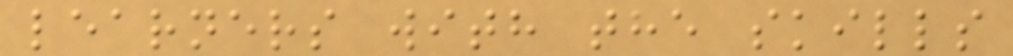learners with the skills
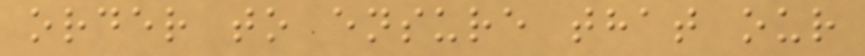order to ensure that our
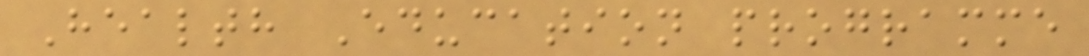Health Education programme
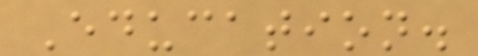Education.
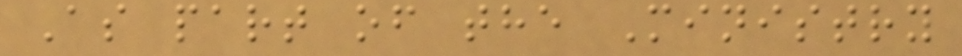As part of the Ministry
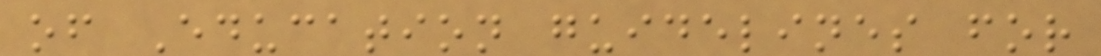of Education guidelines for
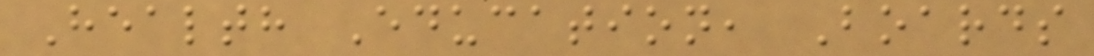Health Education, Boards
